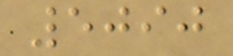5090
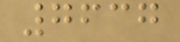7637
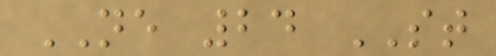NE 24 ST
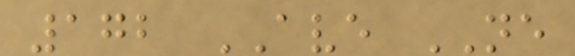172 AVE NE
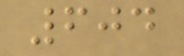604
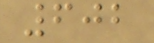602
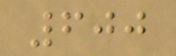600
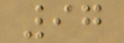97
